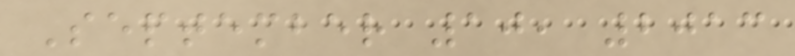September 10, 2013
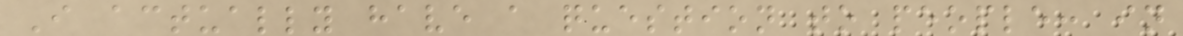I actually have a question to people: in
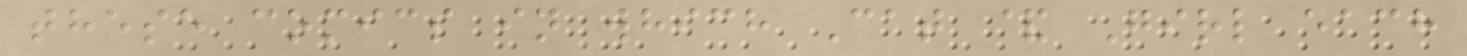these comics in which Cat & Girl each
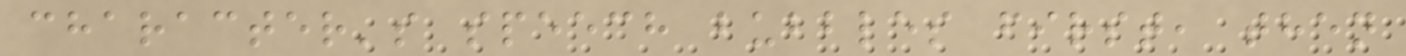character's speech bubbles first, then
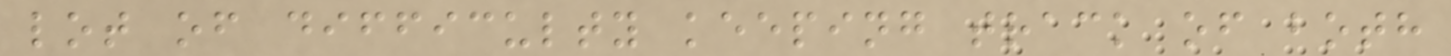lot of difficulty keeping track of both
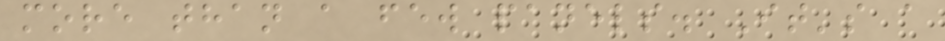more than a few panels. It's a
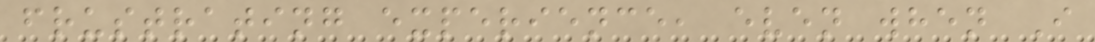frustrating experience, even when I
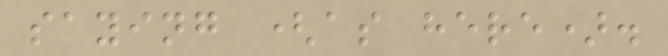saying (as here).
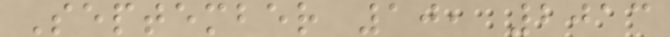September 10, 2013
